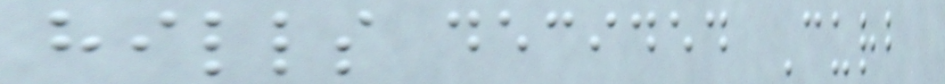hills decided Curb
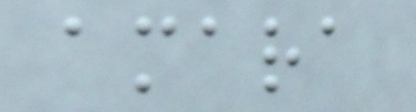amara
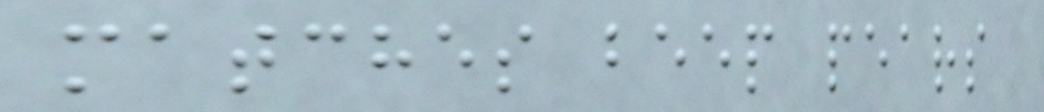matches beep pears
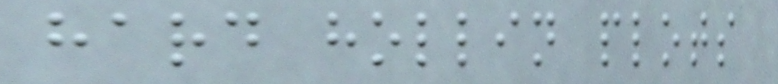hard hollin plots
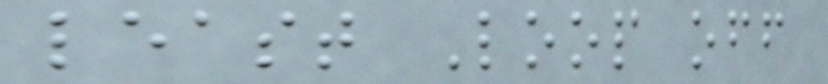least Loop off
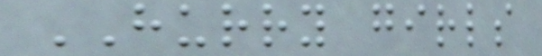HURRY girls
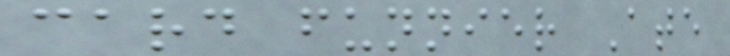card funnier Ate
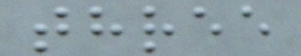three
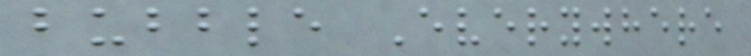bubble Everywhere
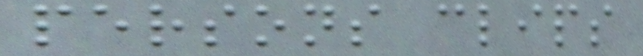persons clips
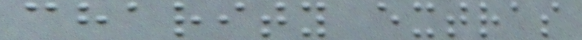charity extras
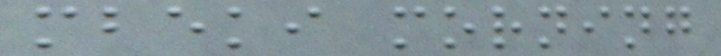mbeki morning
